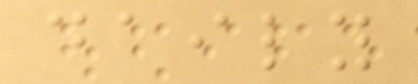daily
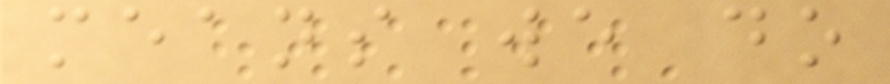means we do
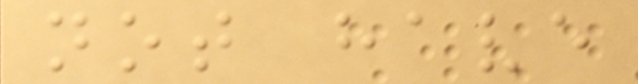not have
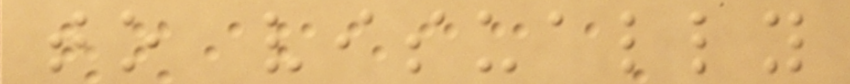to visually
